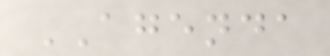AGENDA
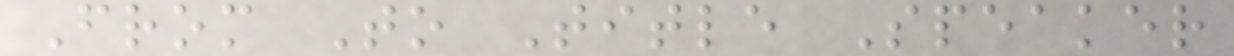From To Title Speaker
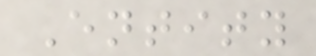Entity
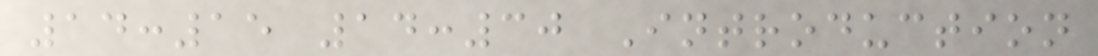14:15 14:30 Introduction
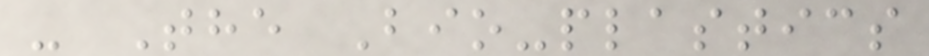- The Bio-plastics
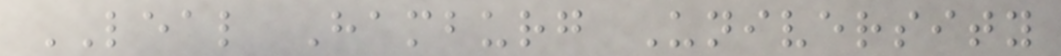LEAL Hamburg University
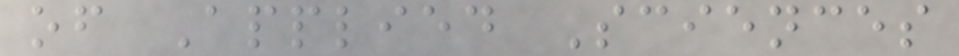of Applied Sciences
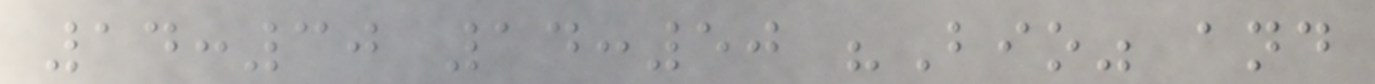14:30 14:50 "Bio" and
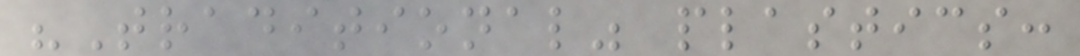"Traditional" plastics:
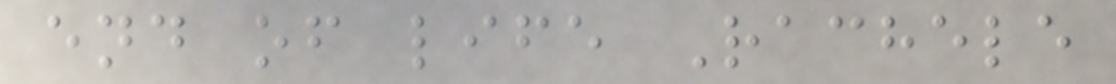end of life Rachele
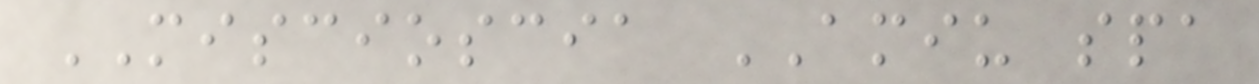MISCIOSCIA AMIU spa
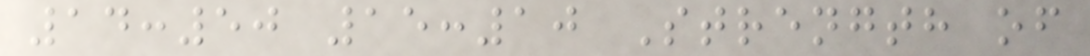14:50 15:10 Strength of
